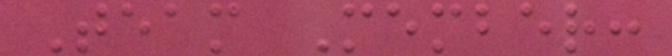Team Member:
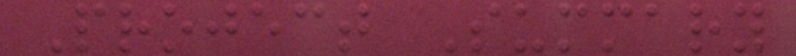Project Summary
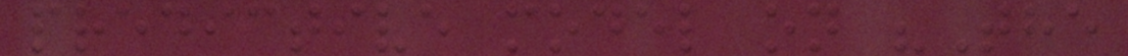predictive model on "The
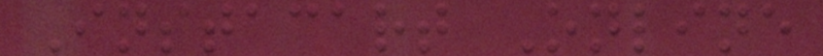Instacart Online
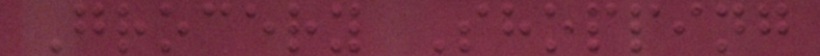Grocery Shopping
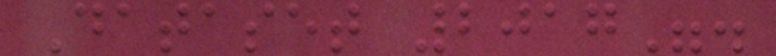Dataset 2017".
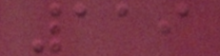119
